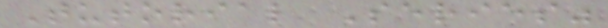Tutorial Series"
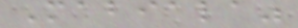Mabiala"
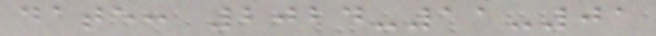date: 2024-11-01
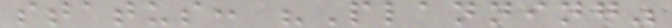status: "Planning"
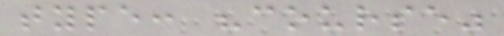type: "course"
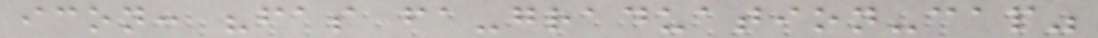icon: "fas fa-graduation-cap"
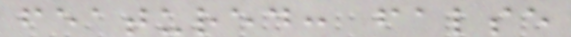featured: false
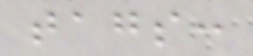tags:
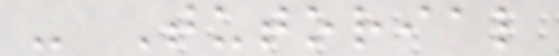- Tutorial
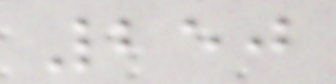250
